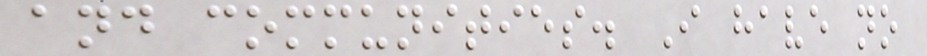and communities. I have no
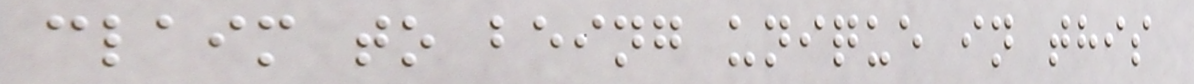claim to being unique in this
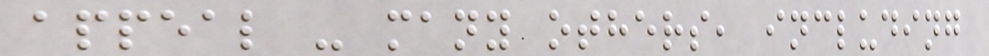appeal - many others, including
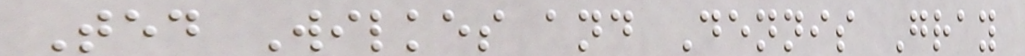Ted Wilkes and Dennis Gray
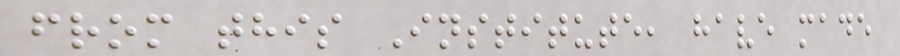from this Institute, have made
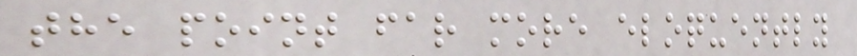the point far more eloquently
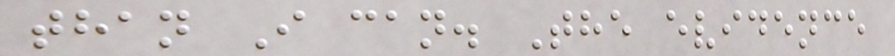than I can. The evidence
